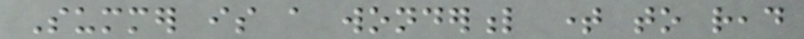Summer is a wonderful time to read
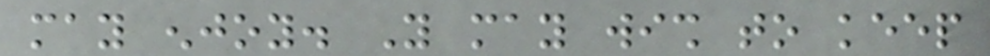may enjoy. You may wish to keep
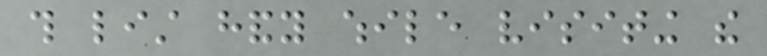this list handy while visiting the
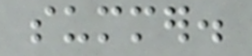summer.
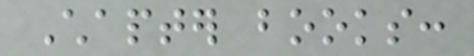Chapter books:
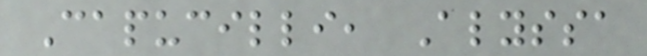Capucilli, Alyssa
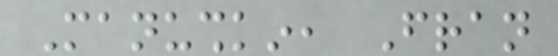Manushkin, Fran
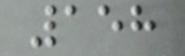158
